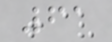61
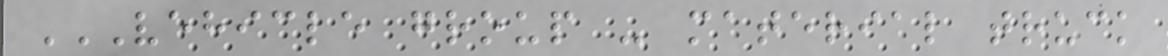VEHICLE GROUP - MATERIAL TRUCK
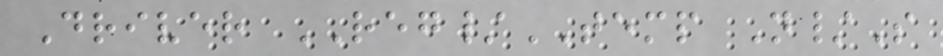Driver REG/TEMP N/S
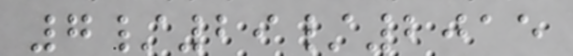7/29/2015
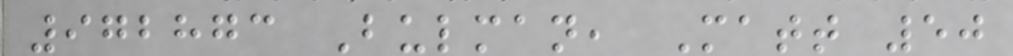972873 Bulman, Matt 50
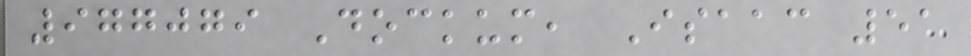977079 Dockum, Isaac 51
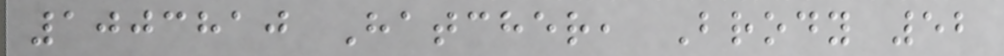1003810 Hatcher, Brody 52
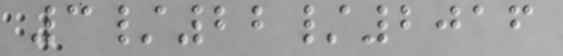3/22/2016
